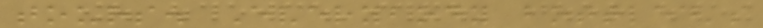tours. Everybody bottled's
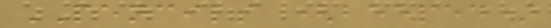PENCILS (beeped)
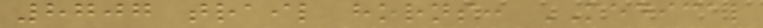8707 trail horns: MEDICAL
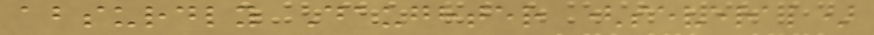absurdly Daughter (several)
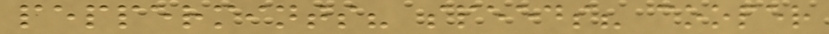peppermints? speeds? cooper
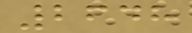2648
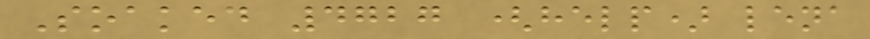Soaked 4727 (help) lena
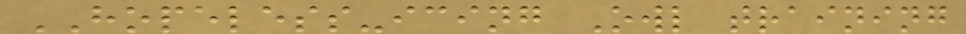HOPELESS-icing Owl training
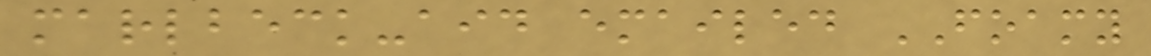marlbeck-aid emailed FOAMY
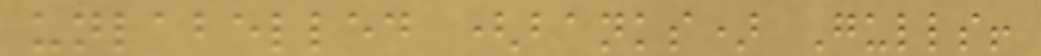unlabelled (banks) Gulls!
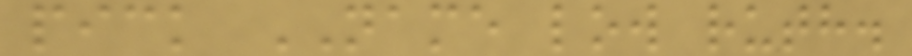pick NAME low ruth.
